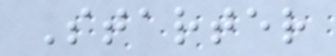Starter
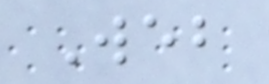Web
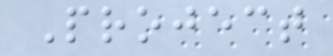Project
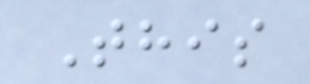This
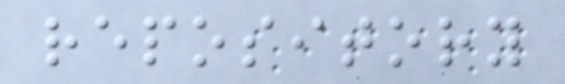repository
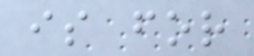is for
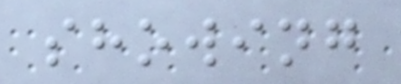showing
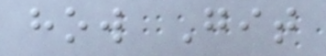how Git
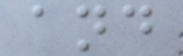and
